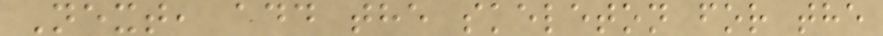Next, add the skeleton for the
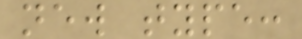new type:
